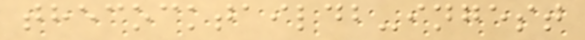thecocktaildb-ingest
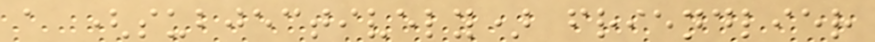a (subjectively) friendlier
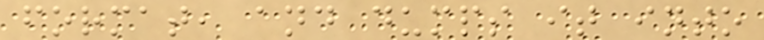format, and dumps it into
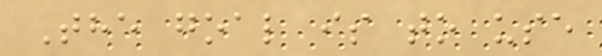The goal is to use
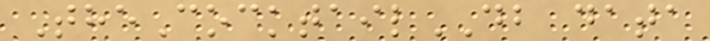TheCocktailDB data
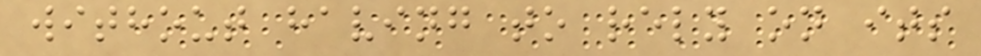without having to rely on its
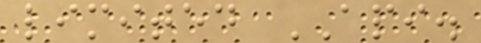limited API.
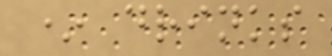* drinks
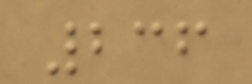236
